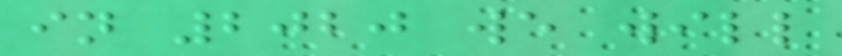in 2020 we will
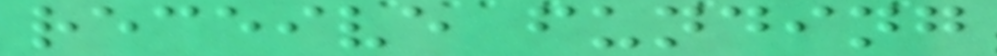receive funding
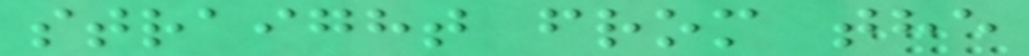straight from the
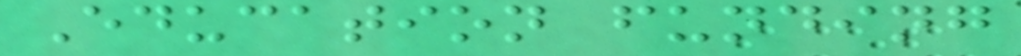Education funding
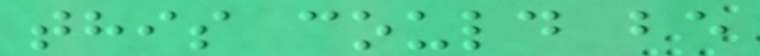this could be
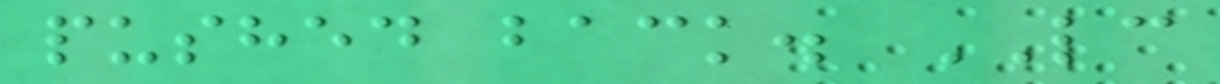pushed back. LC
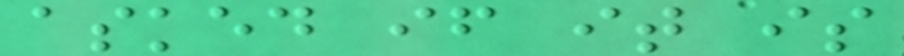asked if it is
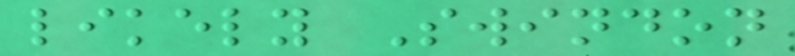likely Swindon
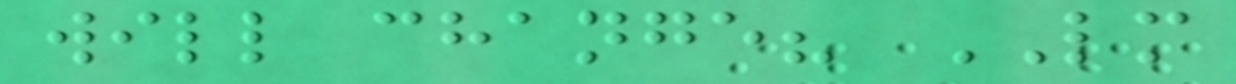will change? LM
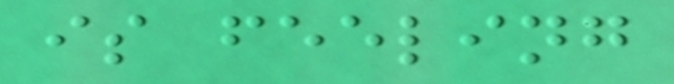is feeling
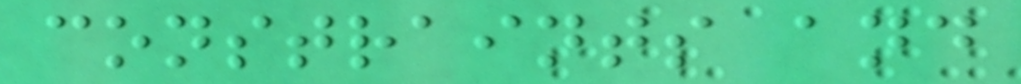constraints and
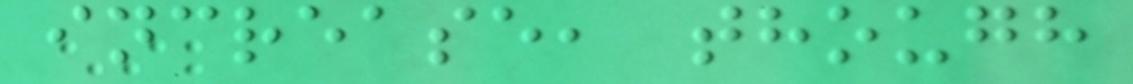increase, though
